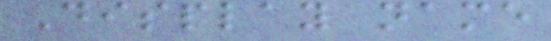Display name
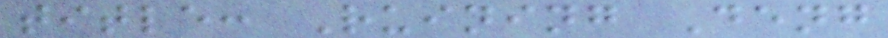title: Ruining Deng
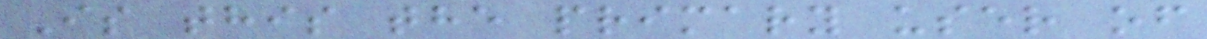Is this the primary user of
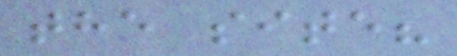the site?
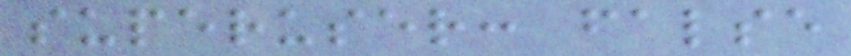superuser: false
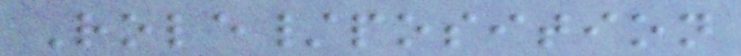Role/position
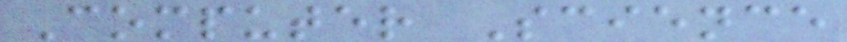Computer Science
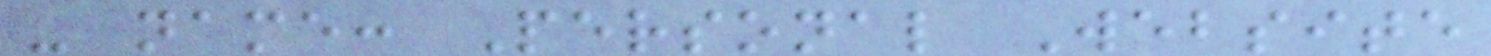- name: Personal Website
